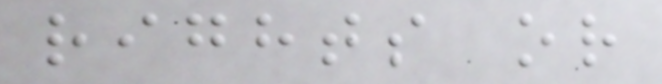rights or
